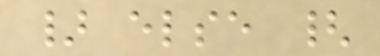} else {
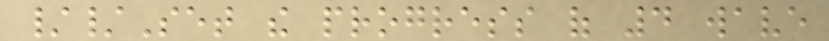//Set the progress of 4 wave
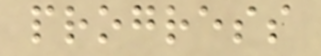progress
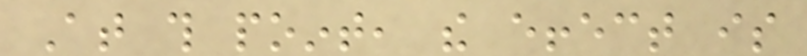At this point, the effect is
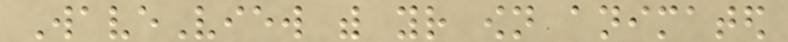WaveView with your own animated
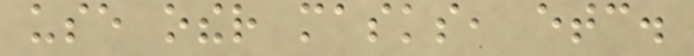use other masks, etc.
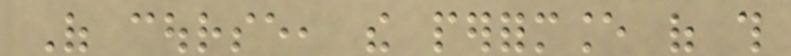Of course, the performance of this
